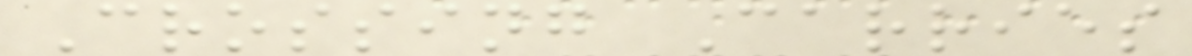Crossing Carries
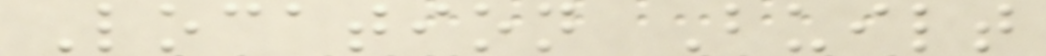Location Built
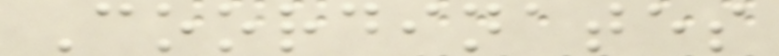Coordinates
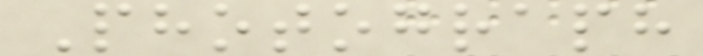Photograph
